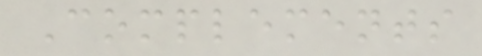Complements
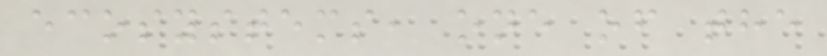ecosystems, one of the
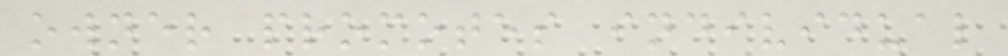owner promotes individual
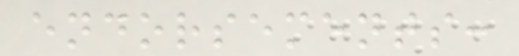endorsements:
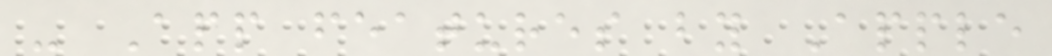- App features by Apple
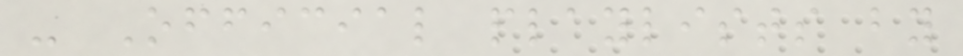- Official playlists by
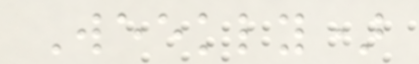Weekly)
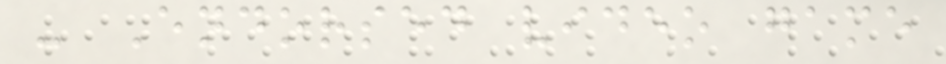- Endorsed video game
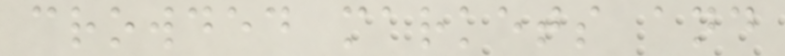crowded markets and
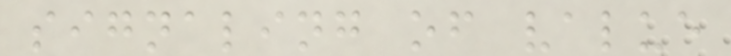signaling of value
